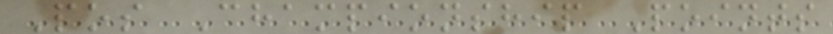Pos Championship Points
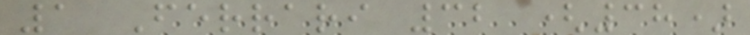1 Ferrari 32 (38)
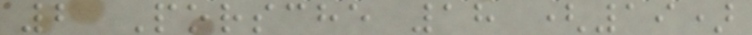2 Porsche 18 (19)
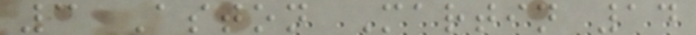3 Aston Martin 14
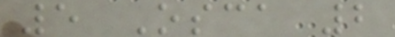5 Osca 2
